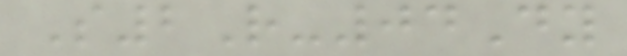S2R-04Dy
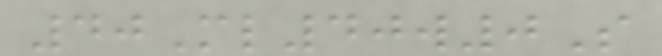40Ml40w0S
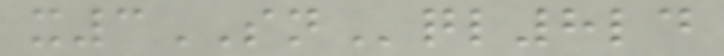x3SNql8ld
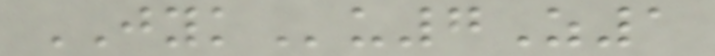JYKu7Z1
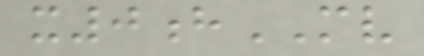x0hMV
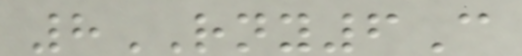8RNY6C
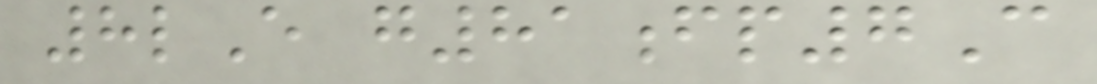8lE g81fp7C
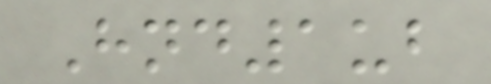Hnd1ub
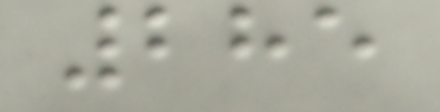285
